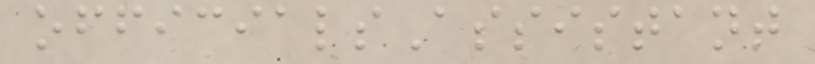officialsAssistant
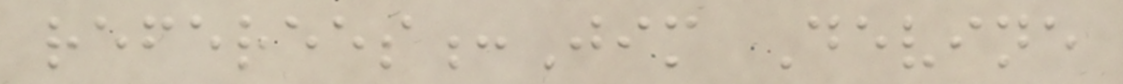referees:Jim Devine
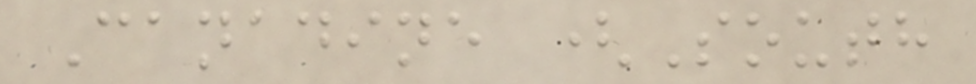Canadine (South
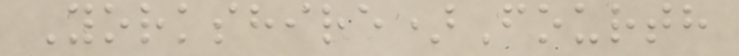Yorkshire)Fourth
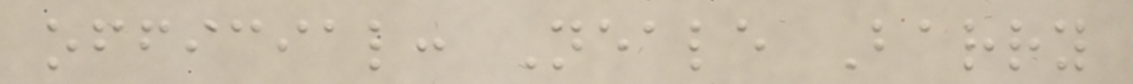official: Neale Barry
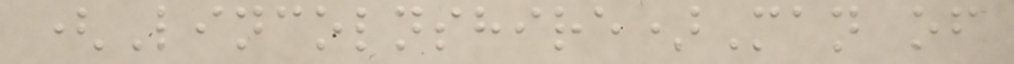(Lincolnshire)Man of
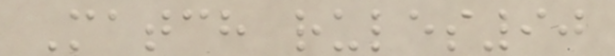Match rules90
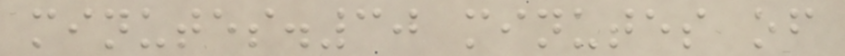minutes.30 minutes of
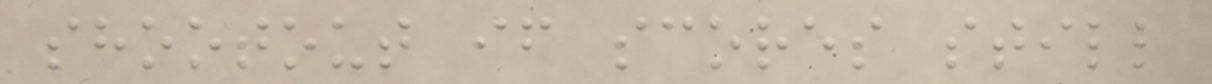shootout if scores still
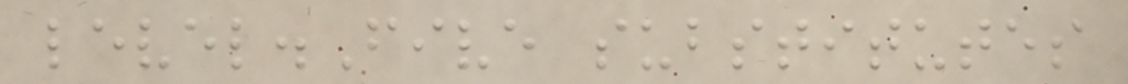level.Five substitutes
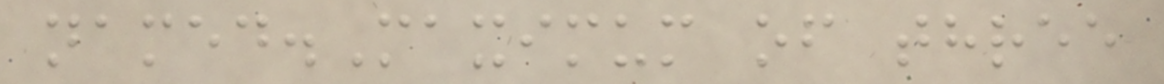named.Maximum of three
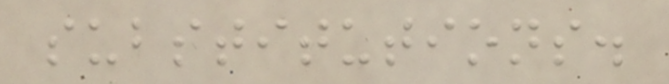substitutions.
